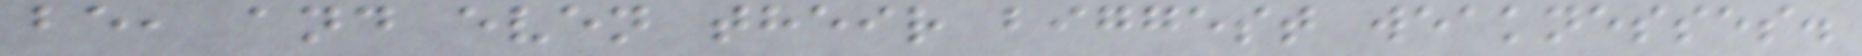be, and even their biggest weaknesses.
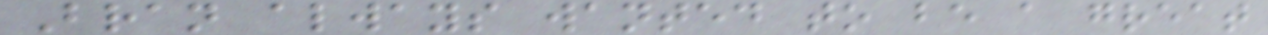Bran always wanted to be a great
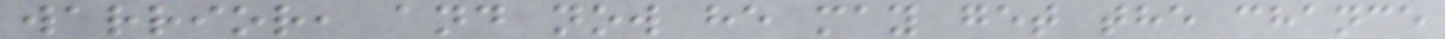warrior, and now he may get the chance
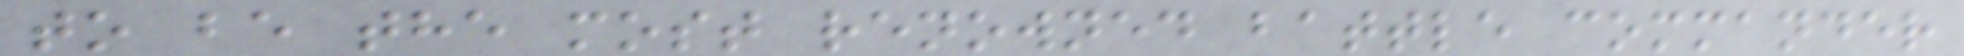to be the most renowned battle commander
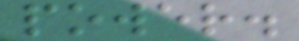power.
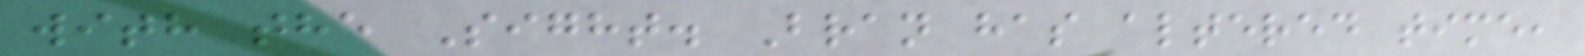with the Sight. Bran has altered time,
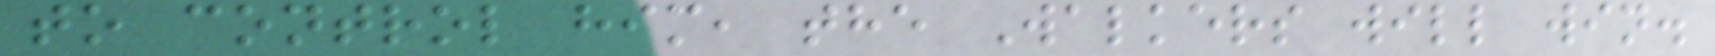to control him, the Walkers will win.
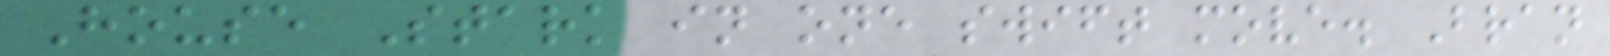House Stark in one swift move. Bran
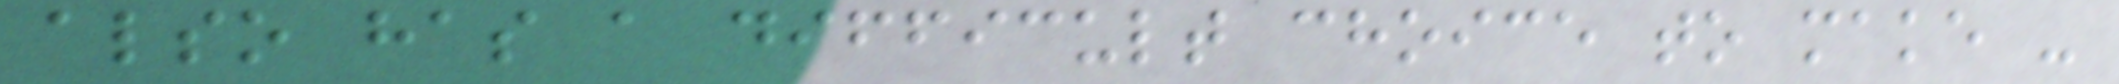also has a difficult choice to make -
